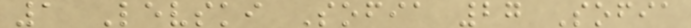1 Levski Sofia 27 Sofia
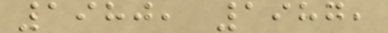1980, 1987,
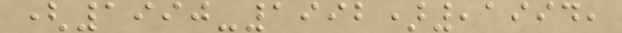(1990-1992),1994,
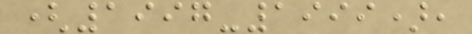(1997-1999),
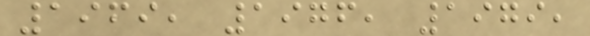1969, 1976, 1979,
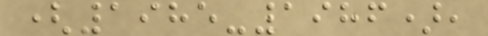(1985-1986),
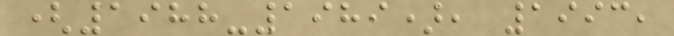(1988-1989), 1993,
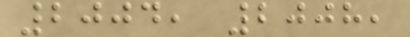2004, 2008,
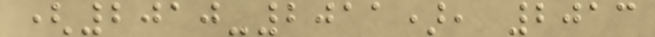(2010-2011), 2013
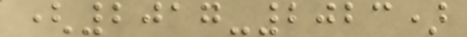(2017-2023)
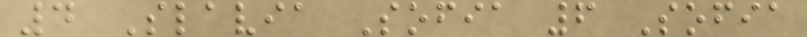4 Slavia Sofia 6 Sofia
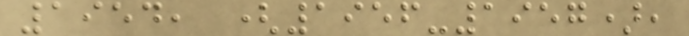1954, (1956-1957),
